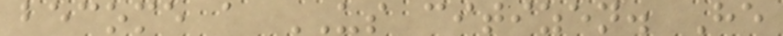become a US citizen. He
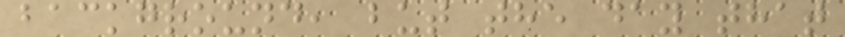background, but the day that
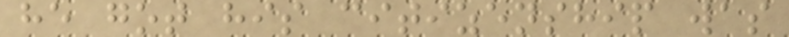he got his citizenship was
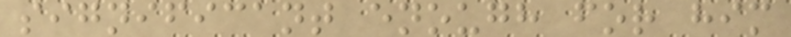significant enough for him
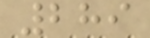289
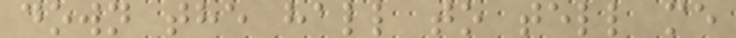down the hall to tell me
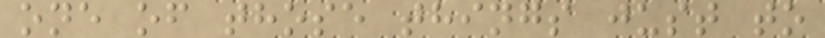one of those things just to
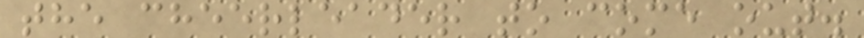the cheerleader to come out.
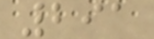291
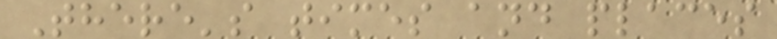There's times and places
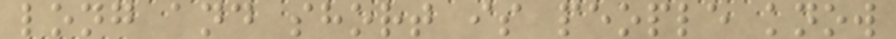long and short is people know
